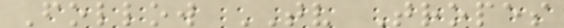Follow TV Tropes
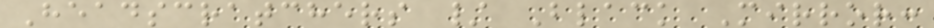Headscratchers / Black Mirror:
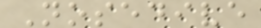Nosedive
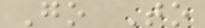Go To
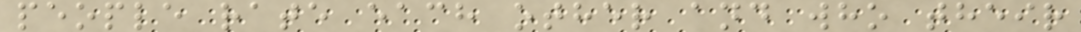people rate each other and who their
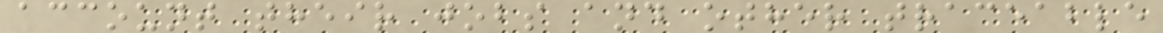account their jobs and other traceable
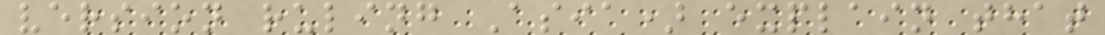version ruling Asia) explain that
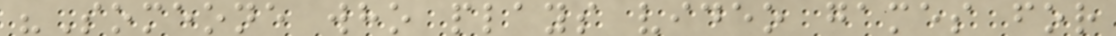"Someone who plays video games for
